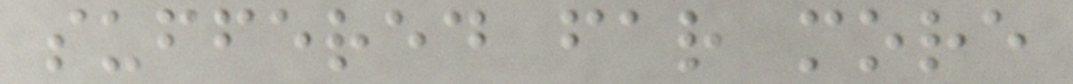suffered far more
